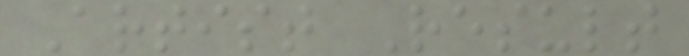Artist Result
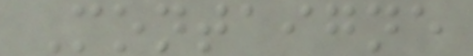Montaigne
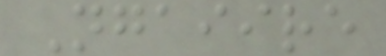Ngaiire
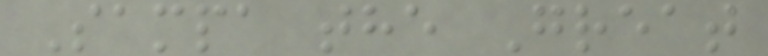Sampa the Great
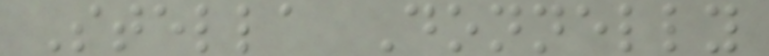Stella Donnelly
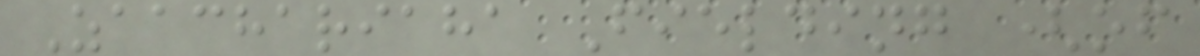Zaachariaha Fielding (of
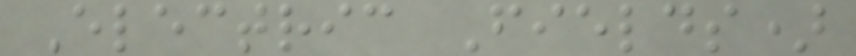Electric Fields)
